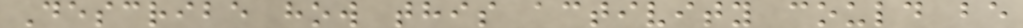Describe how this activity could be
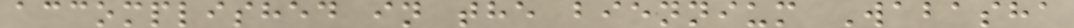accomplished in the biennium Wabasha
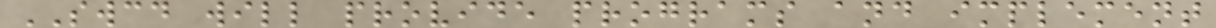SWCD will provide programs and implement
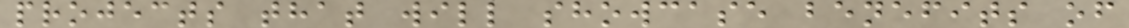projects that will showcase benefits of
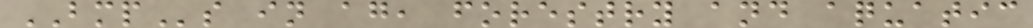BMPs in ag, forestry and aquatic
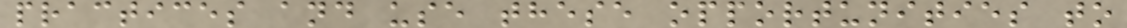practices and use these opportunities to
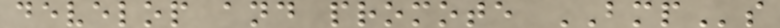develop and promote BMPs
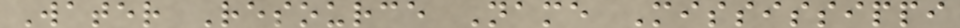Water Resource Name Mississippi
